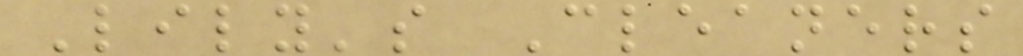Lily's Cleaners
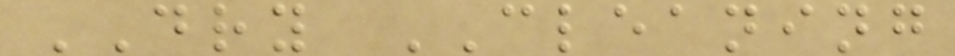DRY CLEANING
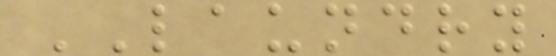LAUNDRY
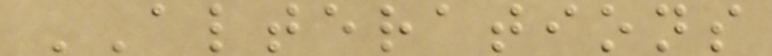ALTERATIONS
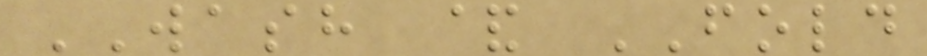WASH & FOLD
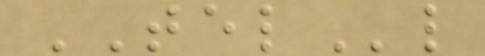TELl
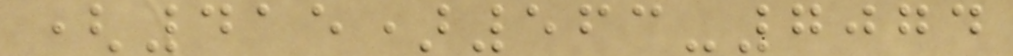(415)563-7074
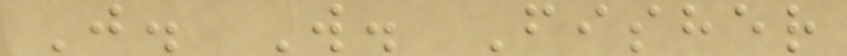J. W. Fisher
